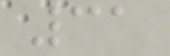31
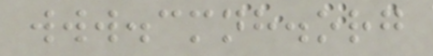www.cmnh.org
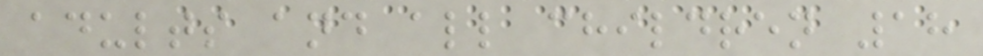adults and all children 18
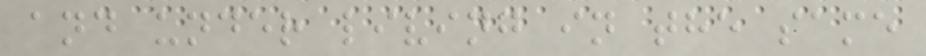and under living in the same
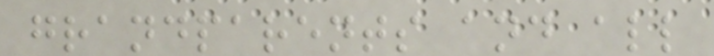grandparents and all
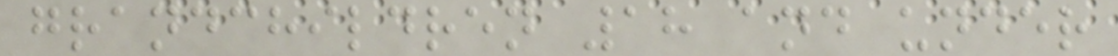grandchildren 18 and under
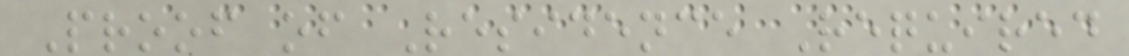Proof of Residence Required
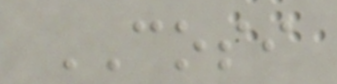COSI
